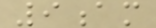9am
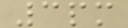3pm
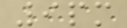9pm
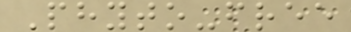Phyto-free
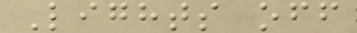Lights off
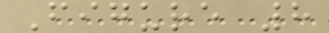Figure 8
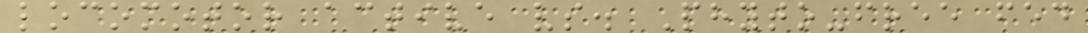locomotor active vs. Phyto-free fed
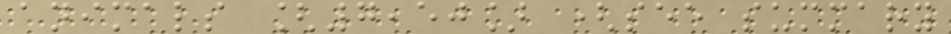animals [7,50] (see summary
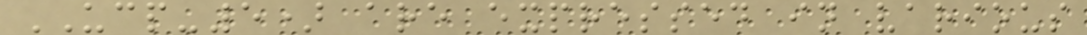UCP-5) are expressed in various
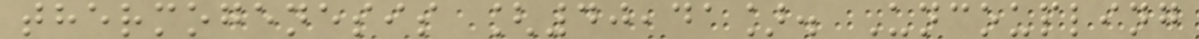thermogenesis [40,41]. Uncoupling
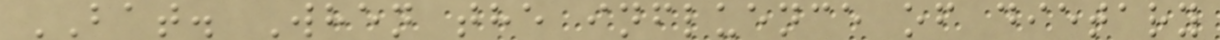BAT. When the influence of dietary
